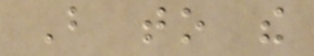But to the
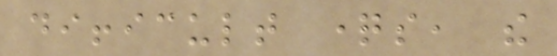difficult questions, the
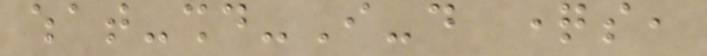what-should-I-do questions,
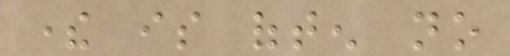there is often no
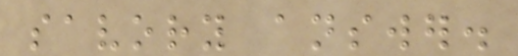savory answer.
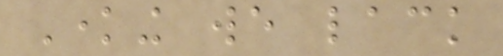Knowing we lack
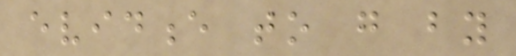evidence to go by
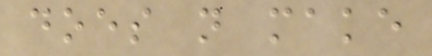does not make
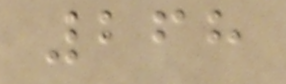268
